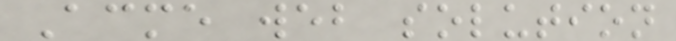Acme web solution
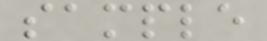sample
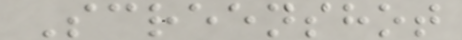Screenshot
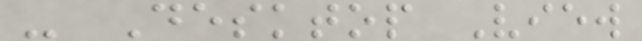- Desktop View
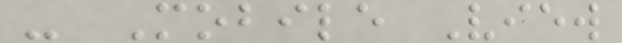- Mobile View
